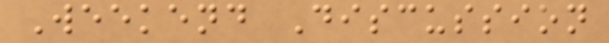Weekend Discussion
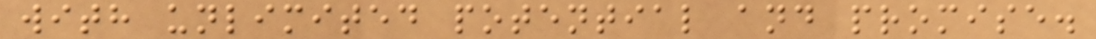with unlimited potential and promise.
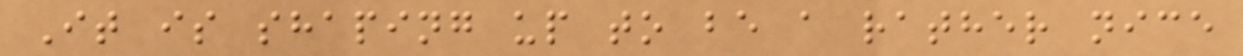It is shaping up to be a rather nice
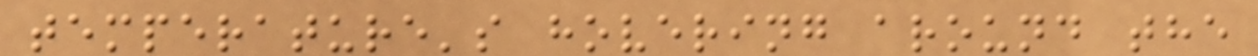temperature's hovering around the
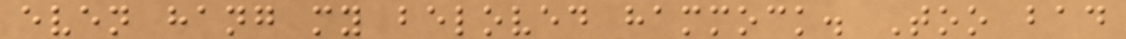even hang my beloved hammock. Too bad
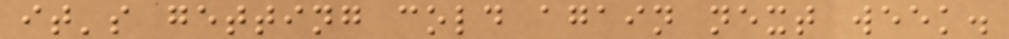it's getting cold again next week.
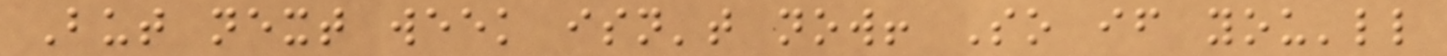But next week isn't now! So if you'll
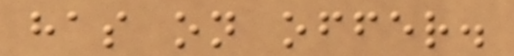has on offer.
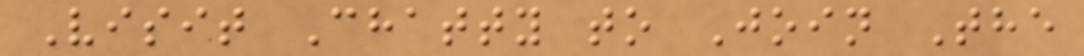Visit Chatty to Join The
